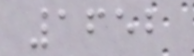1652
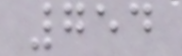754
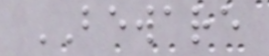BEWARE
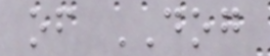of DOG
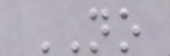NO
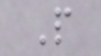P
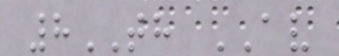8TH AV
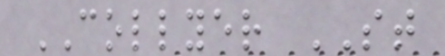COLLYER ST
